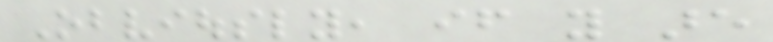Obviously, if you are
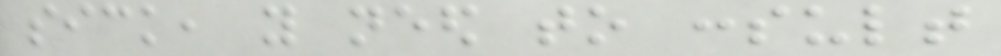sick, you need to consult
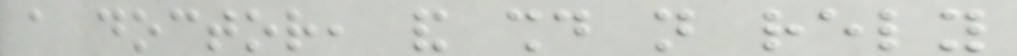a doctor, and should not rely
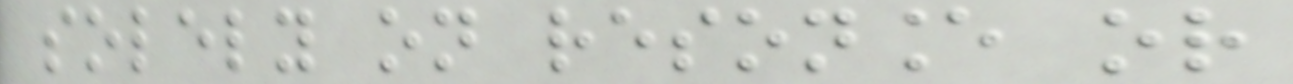solely on resonance or
